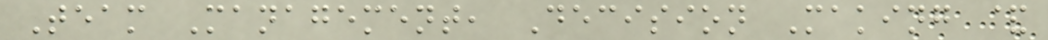Team Management, Decision Making &
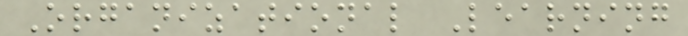Organizational Learning
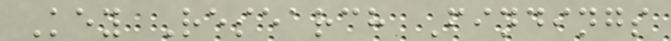Key Research Findings
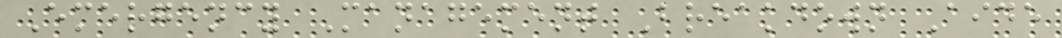Emergency Management Breakdown Aide
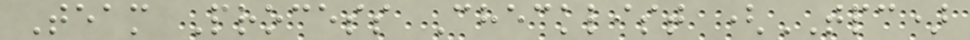Team Process Checklist (TPC)
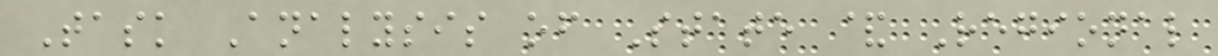Task Analysis of State & Regional
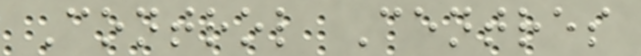Control Centres
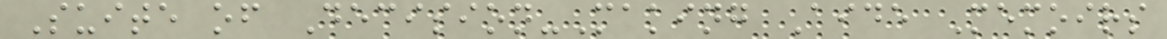Suite of Decision-Making Aide Memoirs
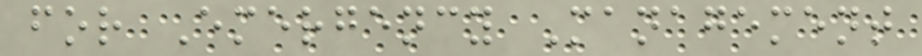for Emergency Management
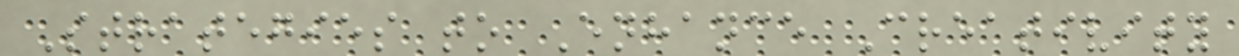Strategies to Enhance Creativity
